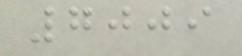7009
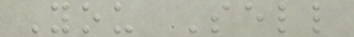You Sell
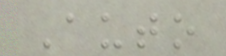Auto
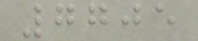7705
